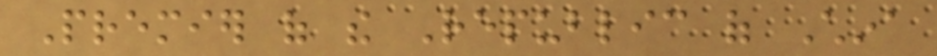Premier of the Republic of China
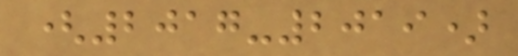(2017-2019)
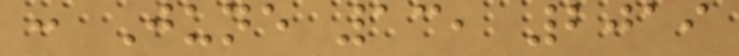: June 13, 2019
